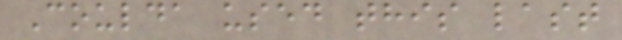Coulda used this last
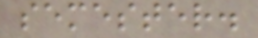semester.
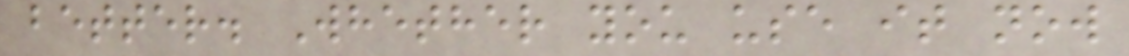better. Whether you use it now
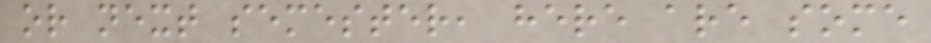or next semester, here are some
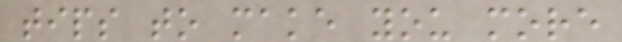tips to make you more
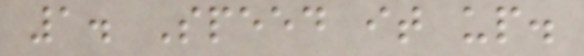1. Speed it up.
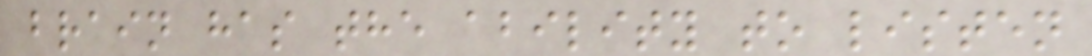brain has the ability to listen
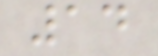14
